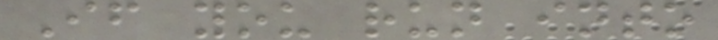If you run into
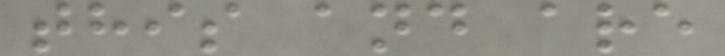this and are
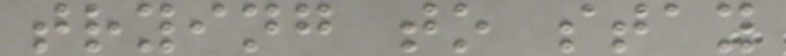trying to stay
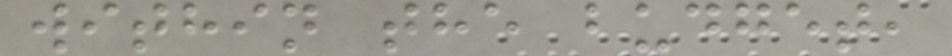within the budget,
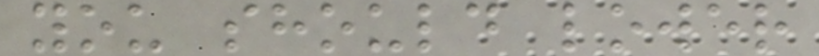you should lower
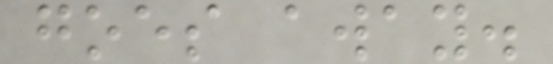goes away.
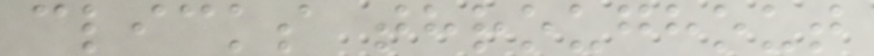clicks throughout
